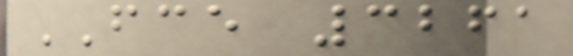FCE 3261
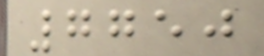7750
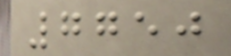7750
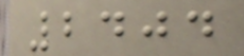2404
